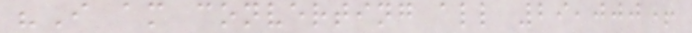"I am converting all 29,000+
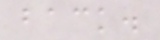back.
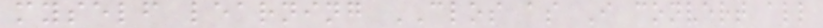myself learning CLOS as I convert all
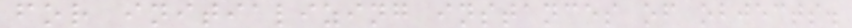for initializing instances of objects.
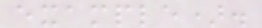example).
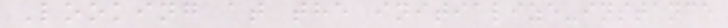Looking at the initialize-instance
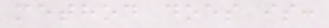method does is:
